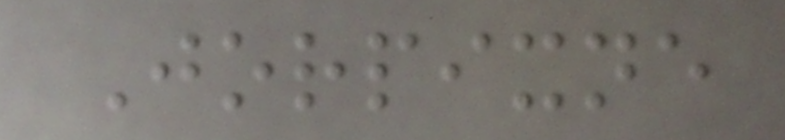Jorpixne
